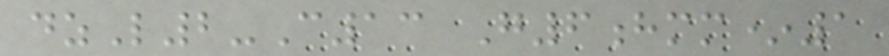dzL2-C13 G6hmm*1
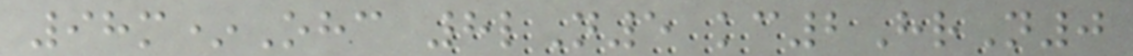98m*Ohc 8lN5 kc2HrN0
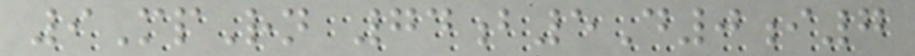9MpRn 74b5D0i7
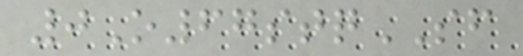0O67stqSF
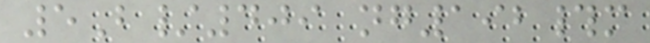5B/409 ng192#m
